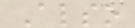Also
